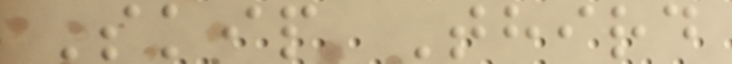Skip Third
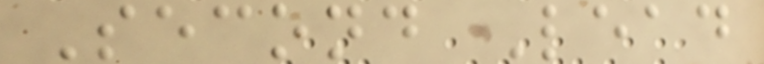Second Lead
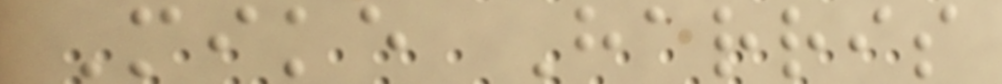Mike Harris
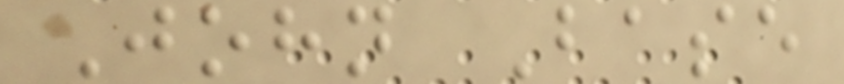John Base
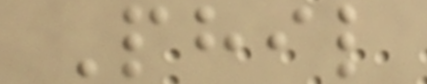Phil
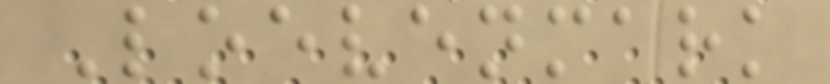Loevenmark
